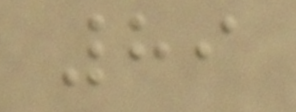89
